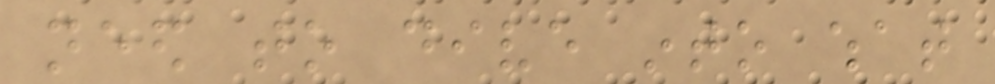need to dive into what
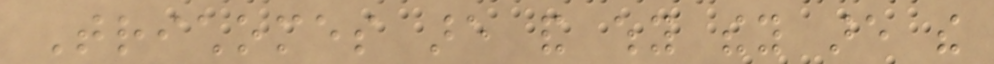Trichomes are and why they are the
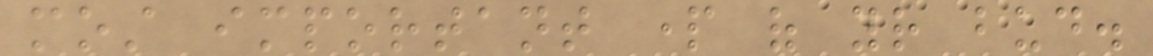most important part of your bud.
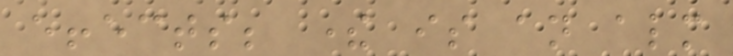effects; there is an almost
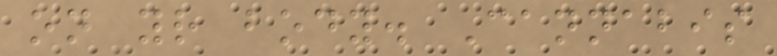on your body. Cannabis
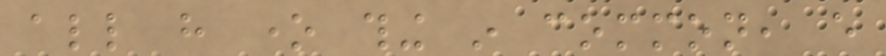all have one thing in common, every
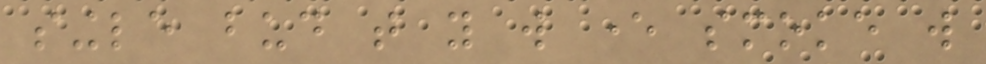single bud that you will ever smoke will
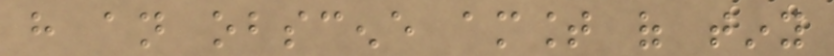have an obscene amount of tiny
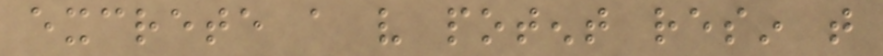excrete a very potent resin that
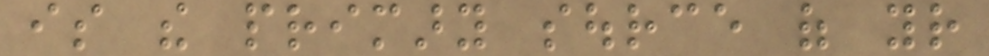is the primary source of your
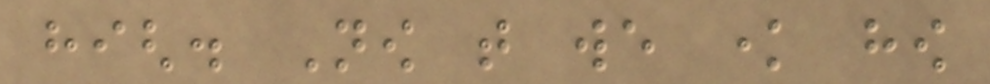high. Now that we know how
